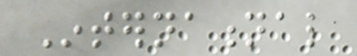International
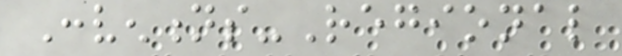Conventions-Regional
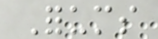Forums
